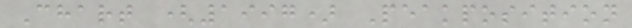Chart (1997) Peakposition
